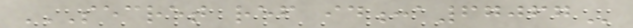SECRET REF ID:A67067
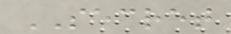SECRET
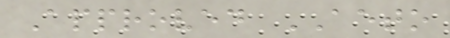Approved AETO
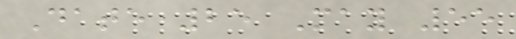Date 25 May 55
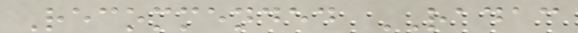Recommended RADAC
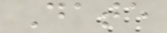Date
